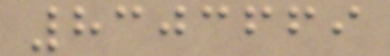8303669
